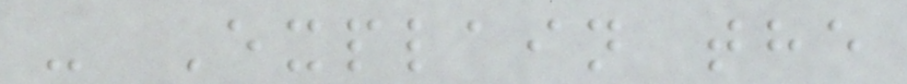- Explain the
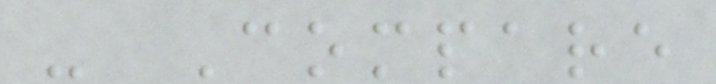- Compare
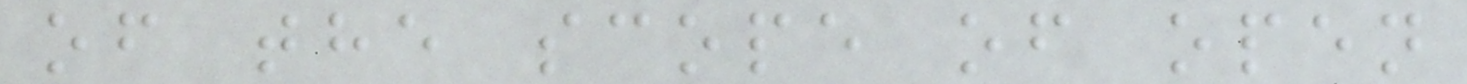of the scope of open
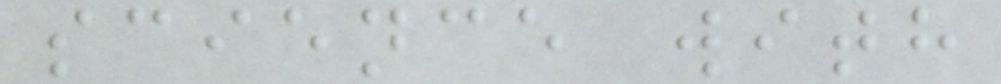science with
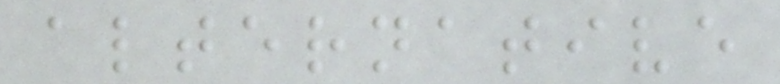alternative
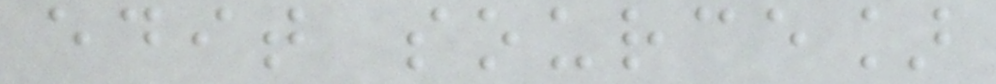edit source]
